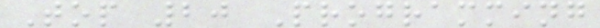Top 20 Programming
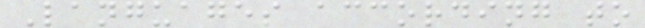Languages according to
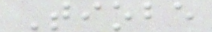Tiobe
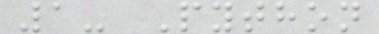1- Python
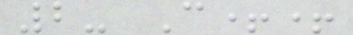2- C++
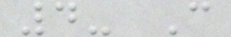4- C
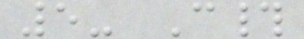5- C#
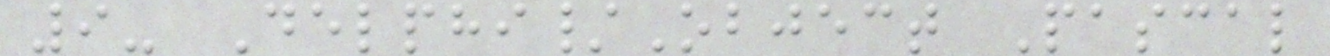9- Delphi/Object Pascal
